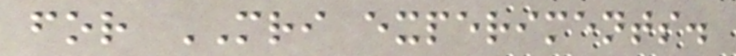for MRI experiments.
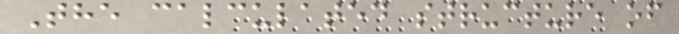The calculated structure of
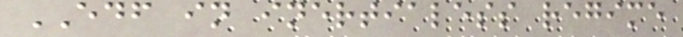EDF in inertialess regime
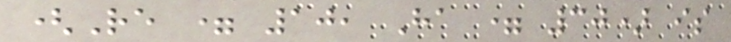(Re = 10, Ha = 30) is
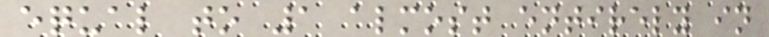equal to 1 almost entirely in
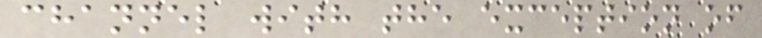channel with the exception of
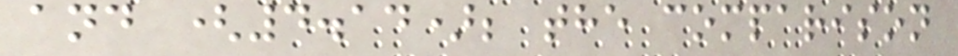and (4.14); the comparison
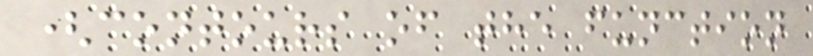(contours of the function
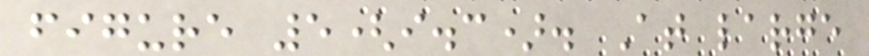figure 5(i.c). At large
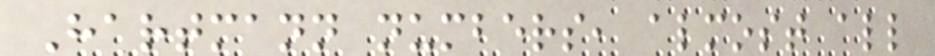Hartmann numbers, almost all
